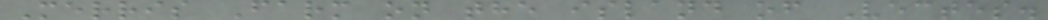Merris Farm on the island of Vectes.
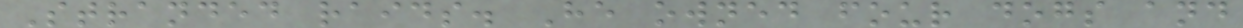Stranded raids. He owned four dogs and
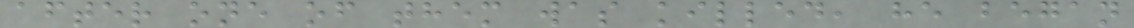after one of them was killed, he began
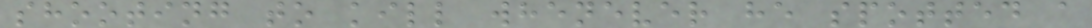shooting to kill whenever he spotted a
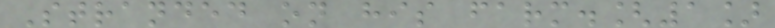Stranded on his farm.[1]
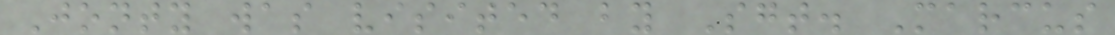Jonty was visited by Sgt. Marcus
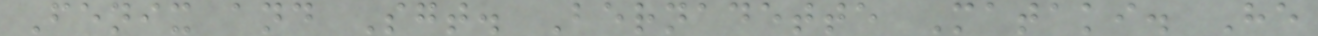Fenix and Sgt. Bernadette Mataki. He
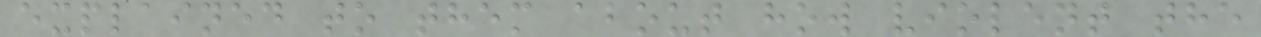explained to them about how violent the
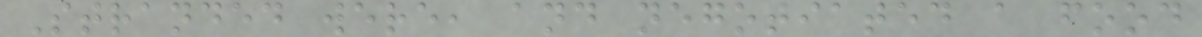Stranded were, and negotiated a food
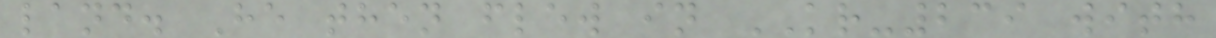land. He then flew in KR-239 with
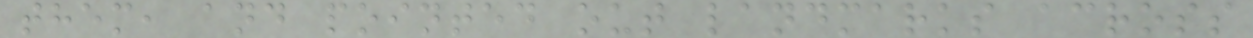them, and pointed out landmarks across
